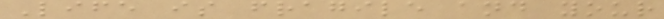Life is fragile and your
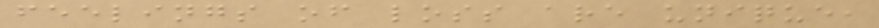feelings of loss are unique,
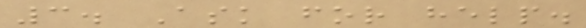3. Ask for help.
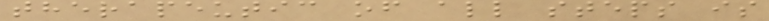therapeutic of all steps is
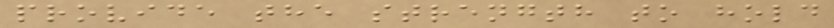provide the strength to hold
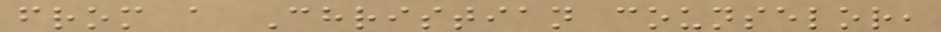from a Christian counselor,
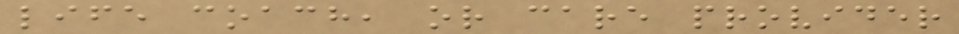life coach, or care provider
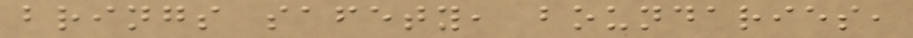brings safety, boundaries,
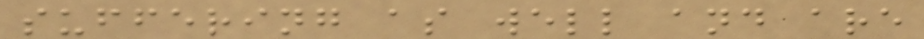suffering as well and are
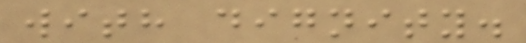with dignity.
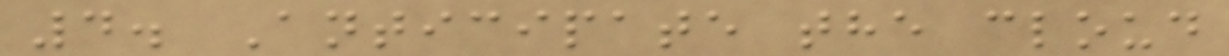4. Anticipate the cloud
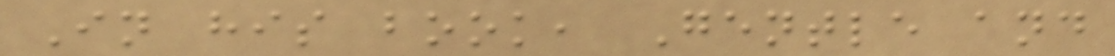In his book, Gentle and
